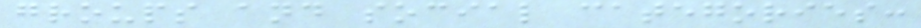groups and social categories:
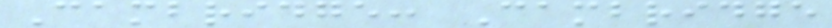Cambridge: Cambridge
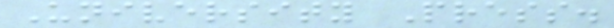University Press.
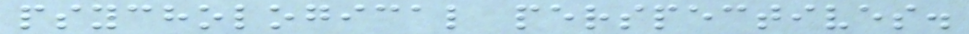psychological perspectives.
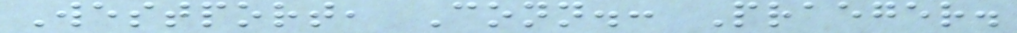Westport, Conn.: Praeger.
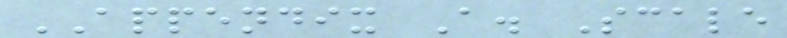APPENDIX A. Scale
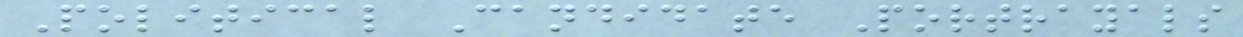Political Candidate Portrayals
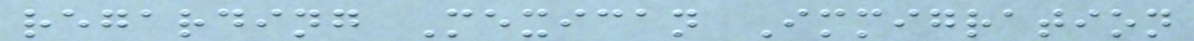regarding Mexican Immigration
